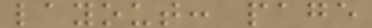layout: page
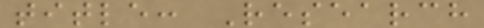title: Research
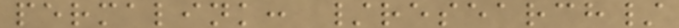permalink: /research/
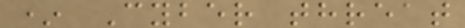* Cyber threat
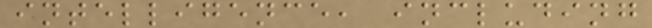intelligence, including
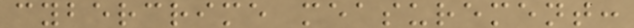cybercrime measurement:
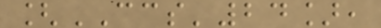[CCS'24],
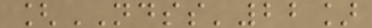[NDSS'22]
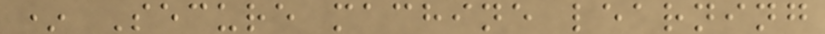* Secure machine learning
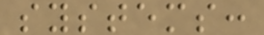systems:
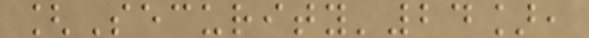[Security'24],
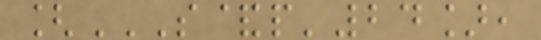[S&P'24],
